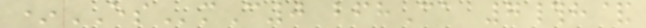*ESmC0 bfhCa 7#h&
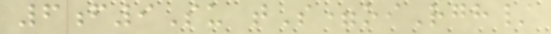6f9Su tS=oiRgh/
